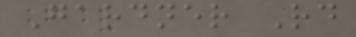Gardner Rd
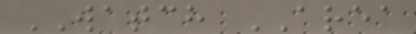WATCH AREA
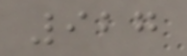927
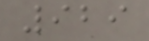929
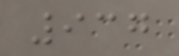937
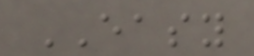EASY
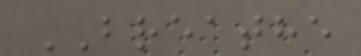BREATHE
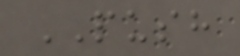PUSH
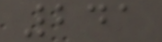241
